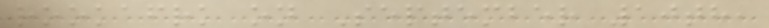rookafrk on September 10th,
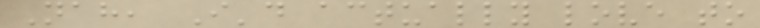Nah, I'd actually love to
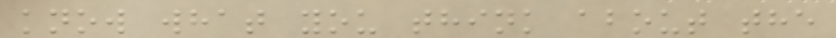know what you think about the
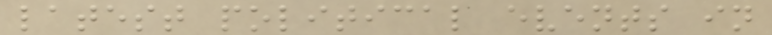latest political events in
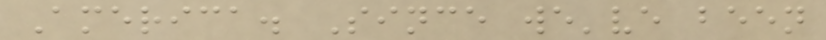America. Since we've been
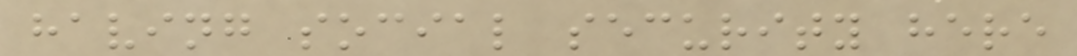having social security here
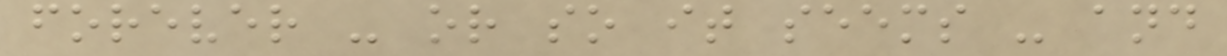forever - or so it seems - and
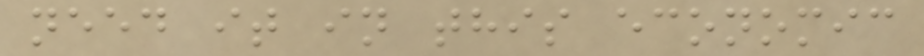need it in this economic
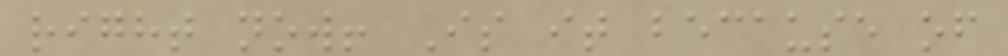right now! Is it because of
